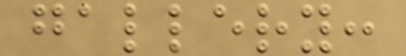gallery:
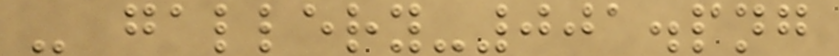- gallery-001.png
